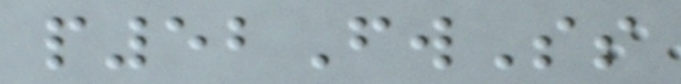p52FwSs
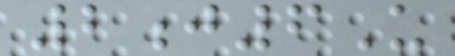2j6U
